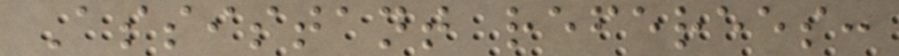Assistant referees:
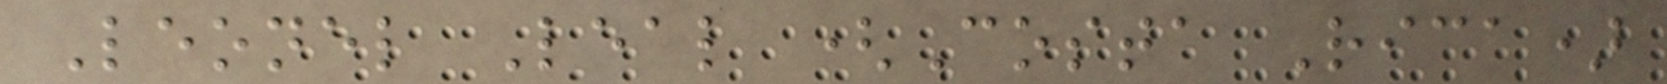Leonel Leal (Costa Rica)
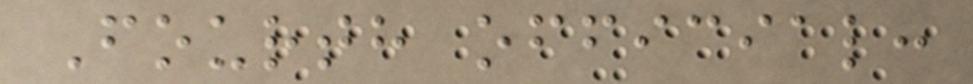Fourth official:
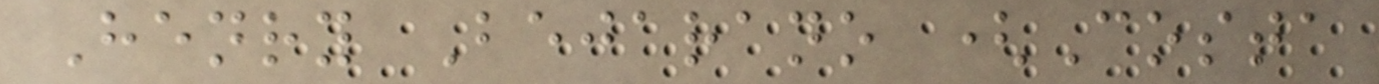Henry Bejarano (Costa
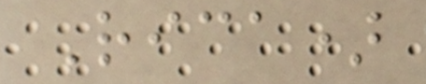Rica)
